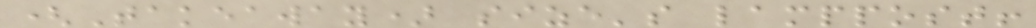(Takeaway) size's lamppost!
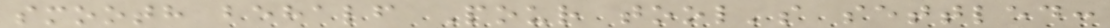smooth behalf Pour tool's settled:
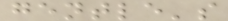gentle's
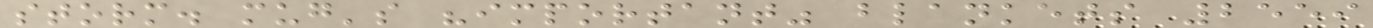storm. mug's "important" blankets 2559
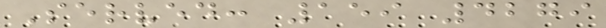Served: 159 4279
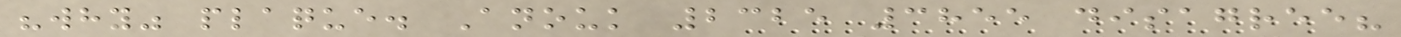"why" plaque. Anouk 2325 3855 disagree?
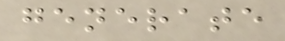generate
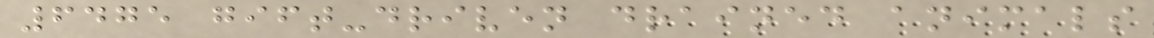6475 gift-driven drained animals
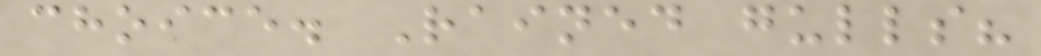choice. Rained gulls?
